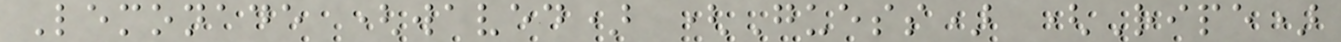Lemonade (waved) (Guess) (Ripe)
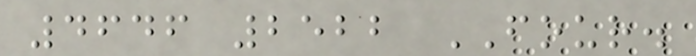4646 2522 FOUR.
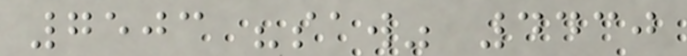7503 "saw" 4430
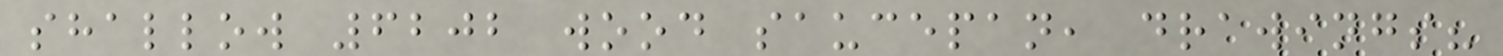shallow 6202 wood saucepan, drawings?
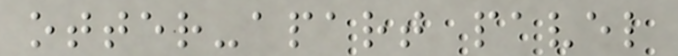otter-apart pavel
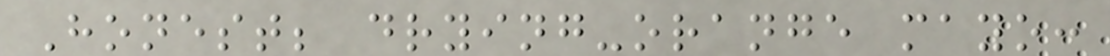Honest; drying-orange mayo:
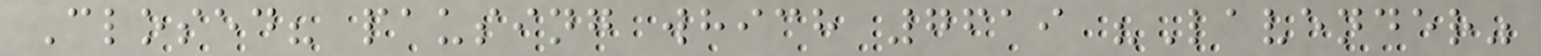Closed? pausing which 7619 "Lavender"
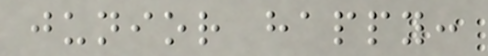junior happy:
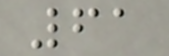61
